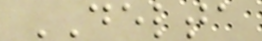DELTA
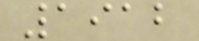1912
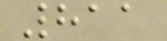811
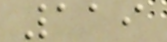119
